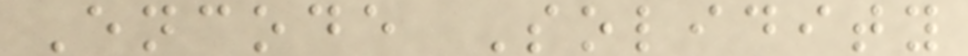Encode Solidity
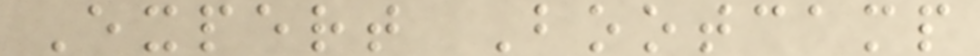Expert Bootcamp
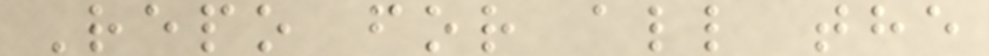Repo for all the
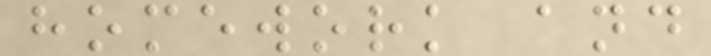homework and
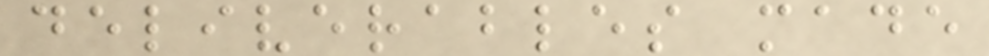deliverables made
